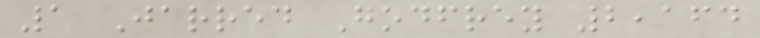1 Jarred Godfrey 2,164
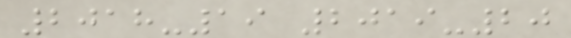2018-19 2019-20
